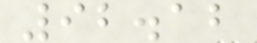92.12
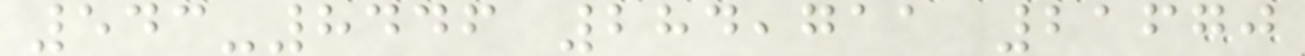543-8446 284,711 21670
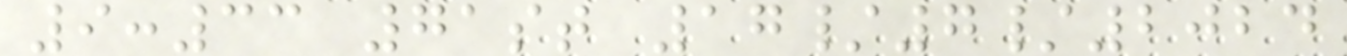9:33 71st 17/7/2024
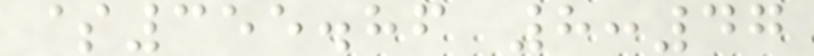$355.86 8:47
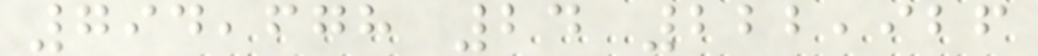794,678 24 222,926
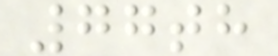77th
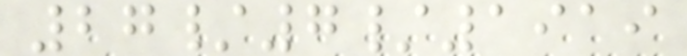27/7/1919
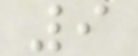9
